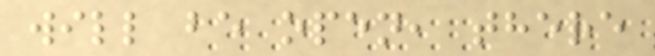will be open, there
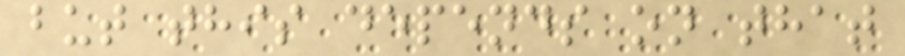but this depends on that
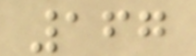167
